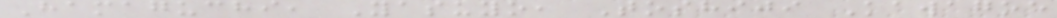Hamaguchi, Yasuyo, Toshiji Kawagoe
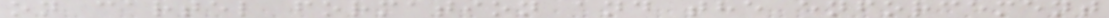on cartel formation and the enforcement
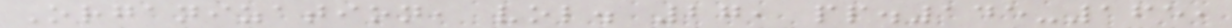Organization, vol. 27, pp.145-165,
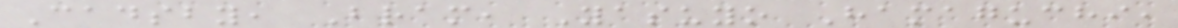Cadsby, Bram, Yasuyo Hamaguchi,
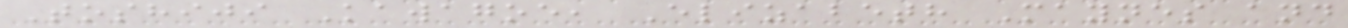Toshiji Kawagoe, Elizabeth Maynes and
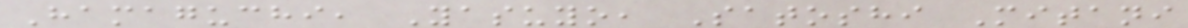Hamaguchi, Yasuyo, Satoshi Mitani
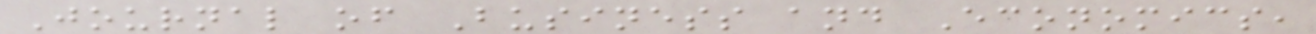Journal of Business and Economics,
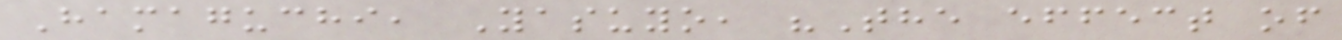Hamaguchi, Yasuyo, "The effect of
